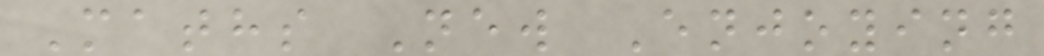Maths New Enjoying
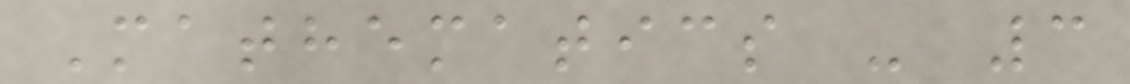Mathematics - 3
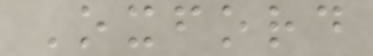Oxford
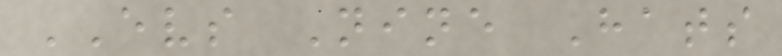EVS Nine Hats
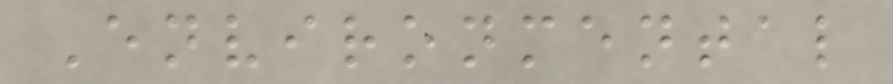Environmental
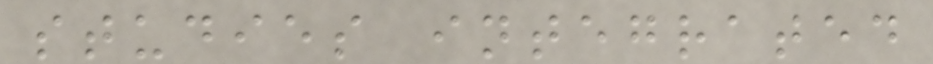studies integrated
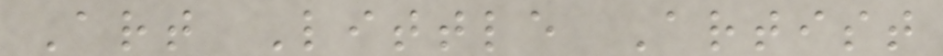Art Little Artist
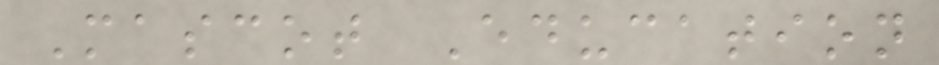Mascot Education
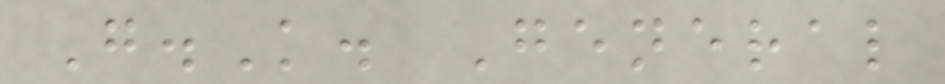G.K. General
